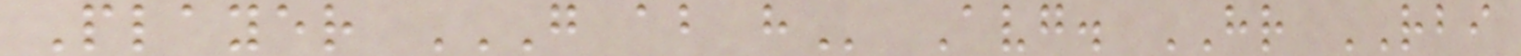Player G AB H Avg. HR RBI
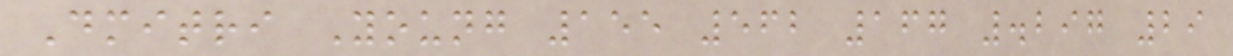Dmitri Young 155 562 167 .297 29
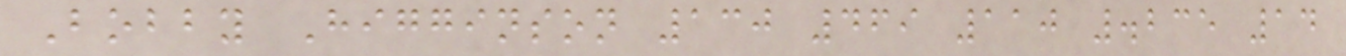Bobby Higginson 130 469 110 .235 14
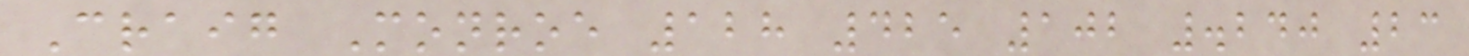Craig Monroe 128 425 102 .240 23
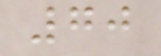70
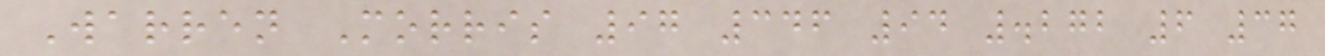Warren Morris 97 346 94 .272 6 37
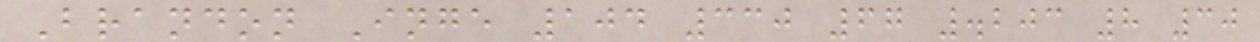Brandon Inge 104 330 67 .203 8 30
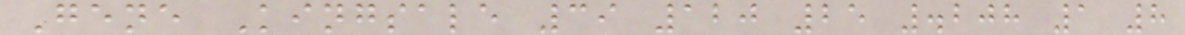Gene Kingsale 39 120 25 .208 1 8
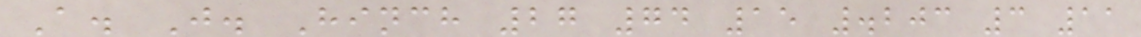A. J. Hinch 27 74 15 .203 3 11
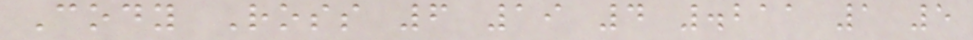Cody Ross 6 19 4 .211 1 5
